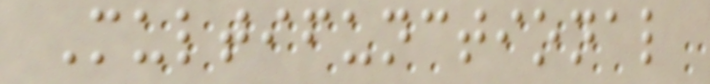Multifunctional
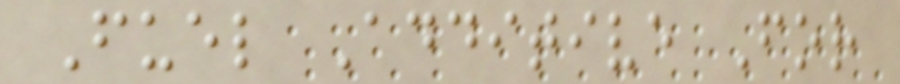Fuel Additive For
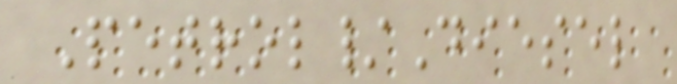Petrol/Diesel
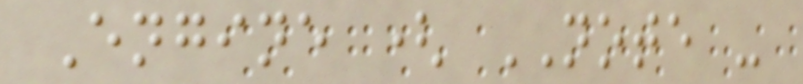Engine ( NOTE -
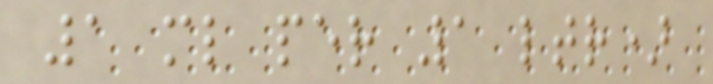1 ml per 1 ltr)
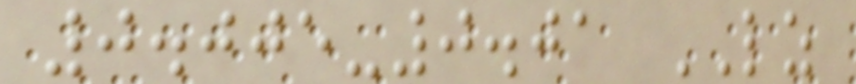0.005-0.01 LZ
